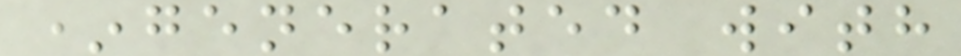*generated with
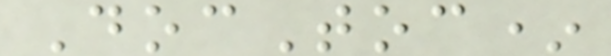DocToc*
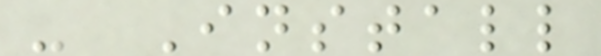- Install
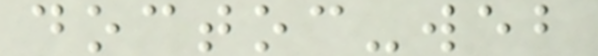doctoc-web
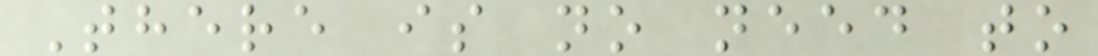There is no need to
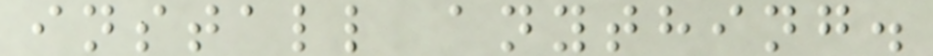install anything.
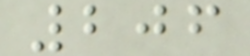206
